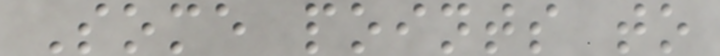Some points to
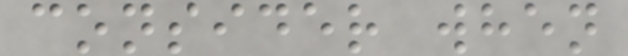consider when
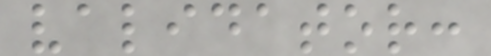validator:
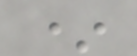*
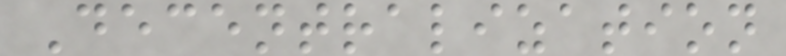Decentralization
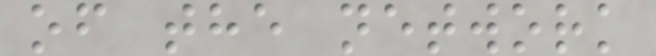of the network
